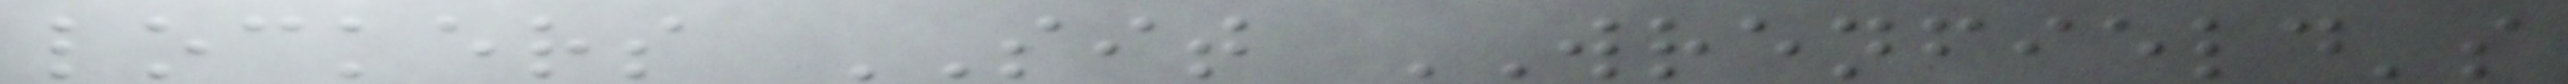lockers SIT WRENFIELD's
